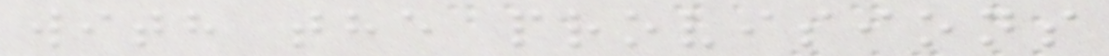with the provisions
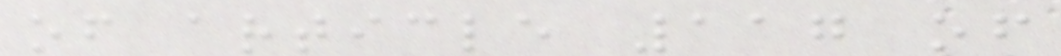of article 117 of
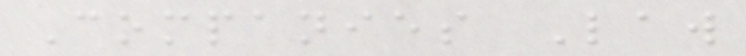Companies Law
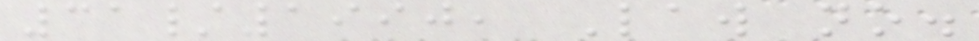31/1990, Law no.
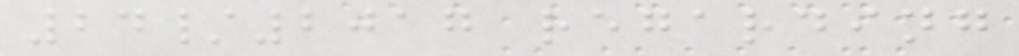24/2017 regarding
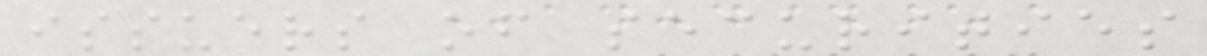issuers of securities
